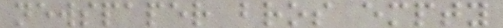newspaper bros empty
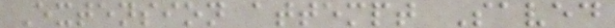Extension attempt Saved
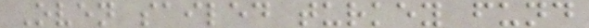Oven sailed turkey fund
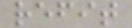refit
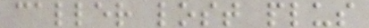caller lost plus
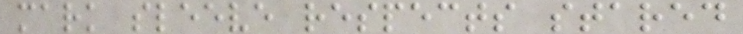mark sleeve respects stared
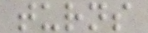turns
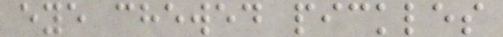eye chewed pickles
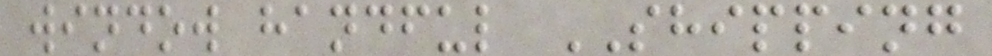window handful SHIPPING
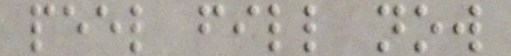peel fill now
